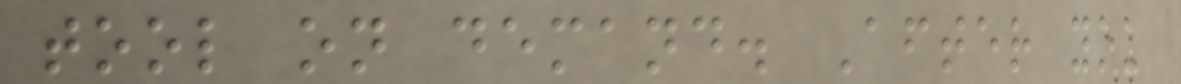tool on demand. After you
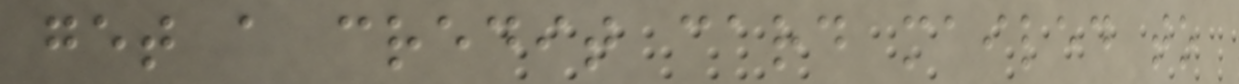get a credit card mailed to
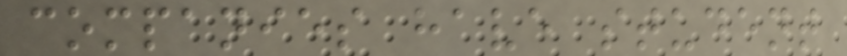companies have student
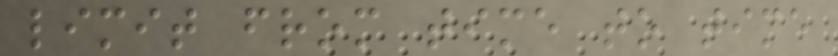limit from time to time
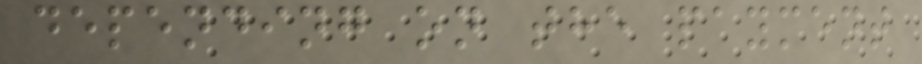depending on the payment
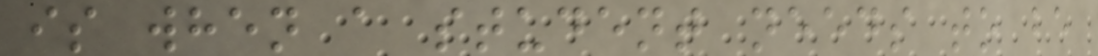is when a student needs to be
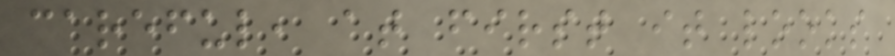careful, at first it looks
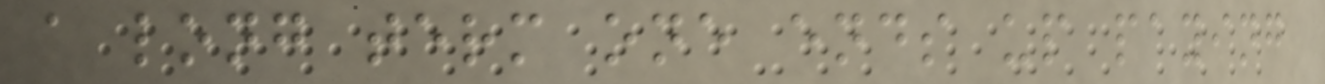a long term one ends up paying
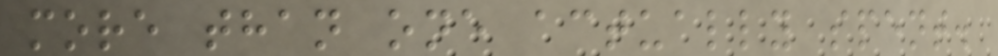more than one actually spent.
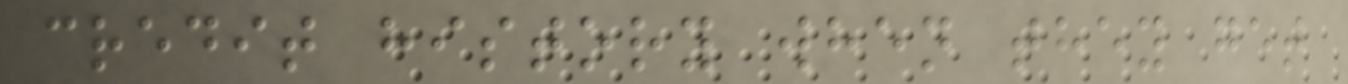credit history when they get
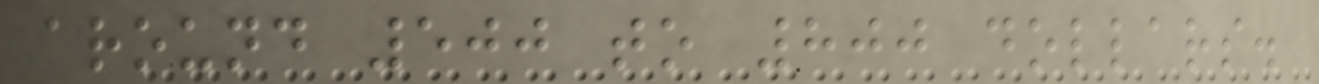around 500 to 800 dollars.
